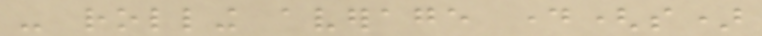- rolling average day(s)
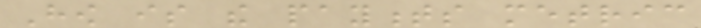How is the payments metric
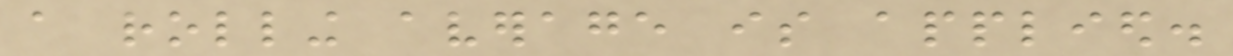a rolling average is applied.
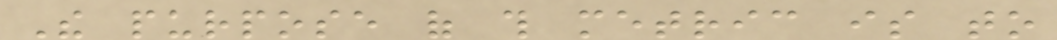The purpose of this metric is to
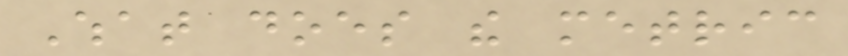What does the metric
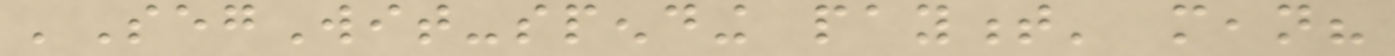'SegWit-spending payment' mean?
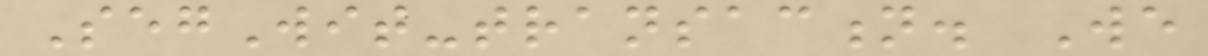SegWit-transaction. We
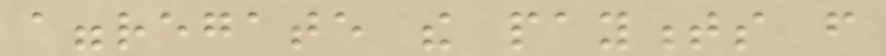aggregate the payments from
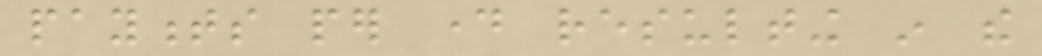payments per day resulting in the
